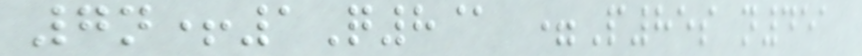7n+1Q8@ =P85s n451
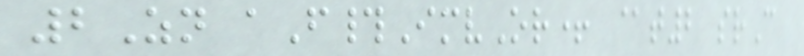2Zn aF#ImvOr+ @t2 srC
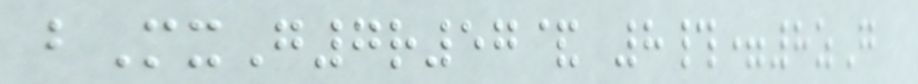bMxG7r57& 8#=8zG
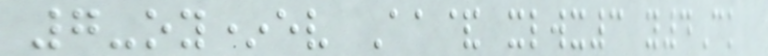7-oy*ev Aa& xlwx3 y4Ck
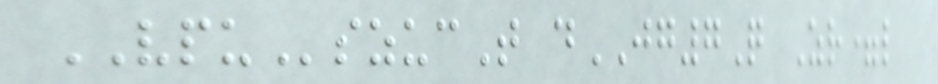VPUszucT dJG7Q Zr=l
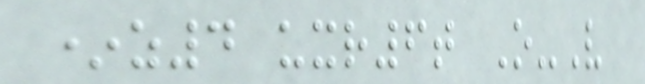*z4 uxr6t O-V
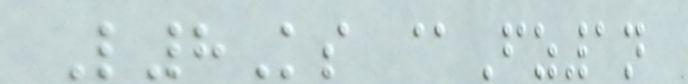L8Ks @Fz1n
